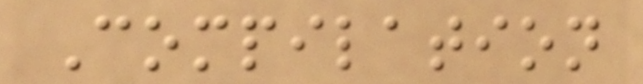Compilation
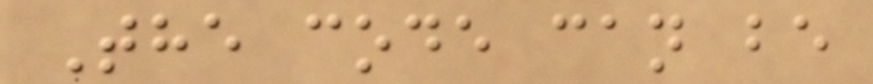The code can be
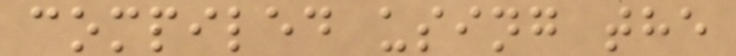compiled using the
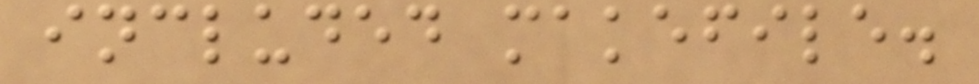included makefile.
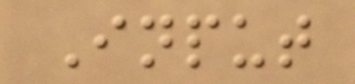Input
